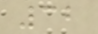32
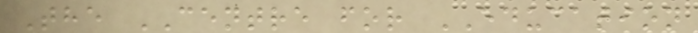The CENTRE for EDUCATION
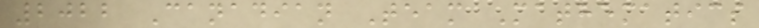2022 Canadian Team Mathematics
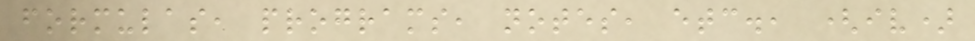formulas, programs, notes, etc., (iv)
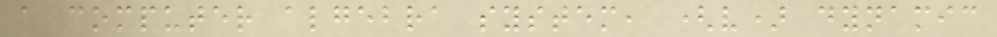a computer algebra system, (v) dynamic
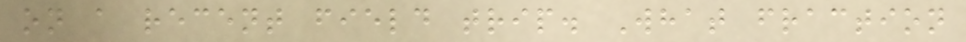on a recent field trip. What fraction
